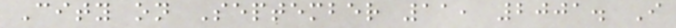City on September 11, 2001. I
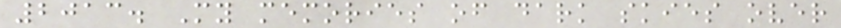2013. My memories of dark skies over
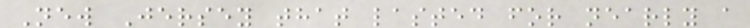New Jersey that lasted for nearly a
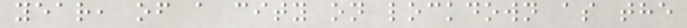year, of a city on lockdown as the
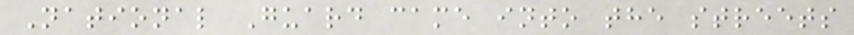National Guard came into the streets
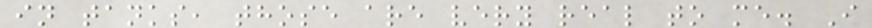in tanks, those are very real to me. I
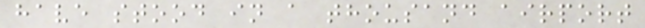have stood in a thousand airport
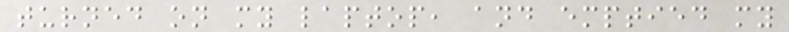turned on my laptop, and emptied my
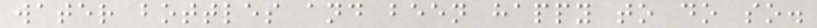water bottles and been happy to do so.
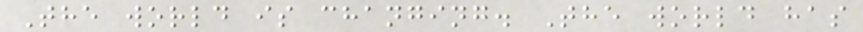The world is changing. The world has
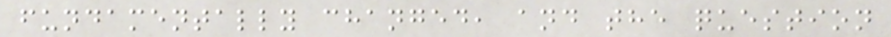fundamentally changed, and the question
